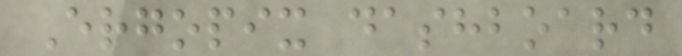Ergopix dashboard
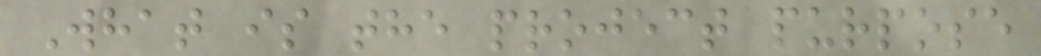What is the project purpose
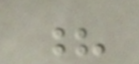?
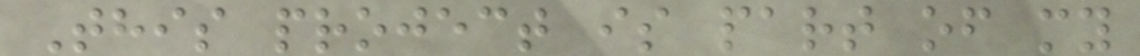This project is part of my
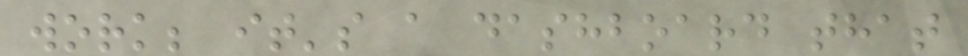work; it's a dashboard that
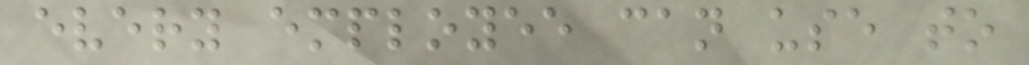every employee can use to
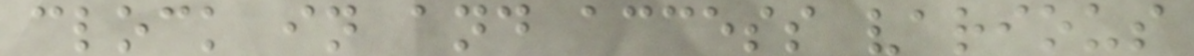clock in and access various
